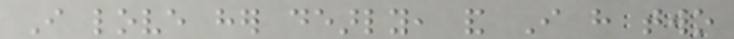I love her dearly, and I have two
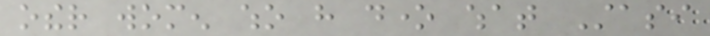other women who have done what Stasi
